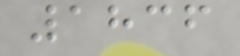1836
